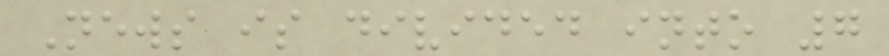News is divided into 7
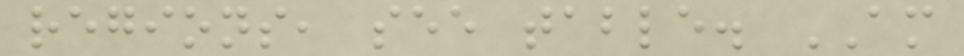regions, see table. AM
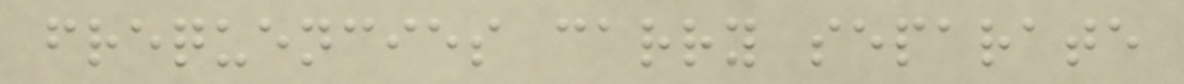frequencies carry separate
